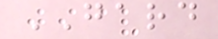GARD
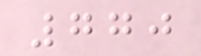770
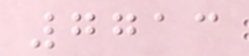7713
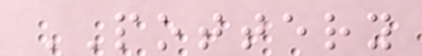POTTERY
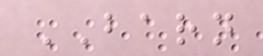BARN
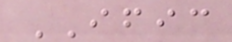IFIC
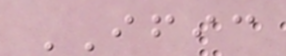IFIC
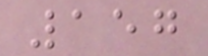157
